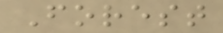Forest
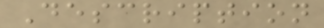Description
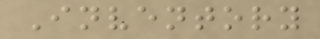Inventory
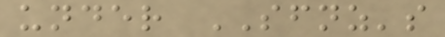under SFNZ's
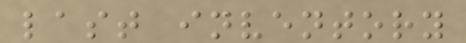last inventory
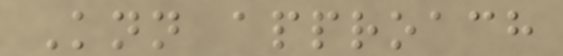Knn approach
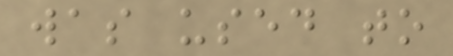was used to
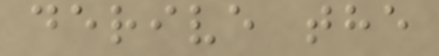derive the
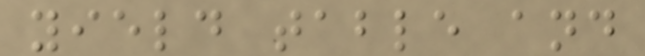yield table and
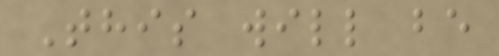This will be
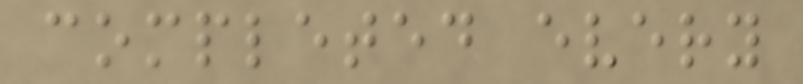completed every
